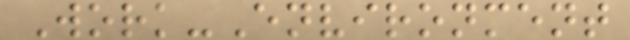Work-Environment
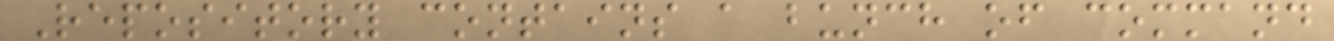Repository contains a bunch of command
